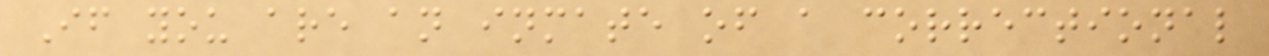If you are an inmate of a correctional
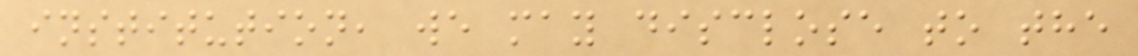institution, we may disclose to the
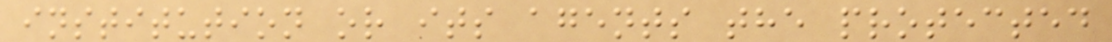institution or its agents the protected
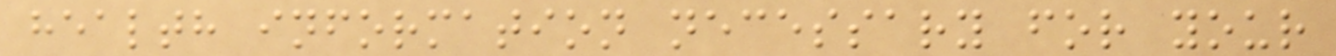health information necessary for your
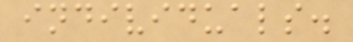individuals.
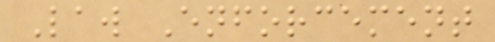Law Enforcement
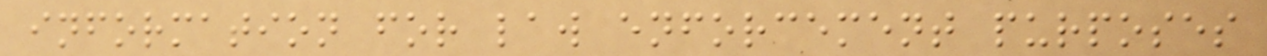information for law enforcement purposes
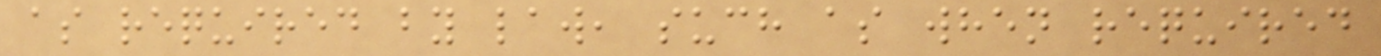as required by law, such as when required
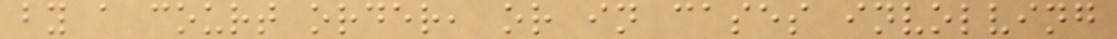by a court order, or in cases involving
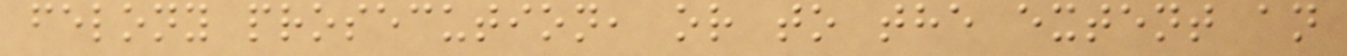felony prosecution, or to the extent an
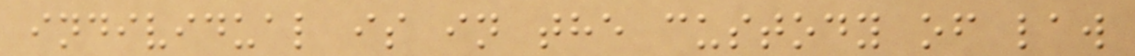individual is in the custody of law
